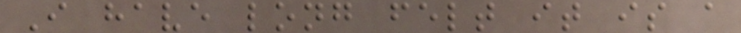I have long felt it is a
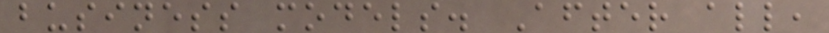business models. After all,
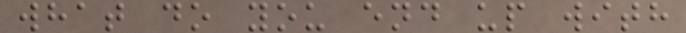what do you end up with
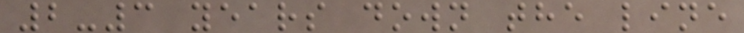2-3 years down the line
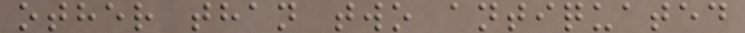other than two antiquated
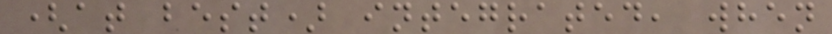(at best) integrated, when
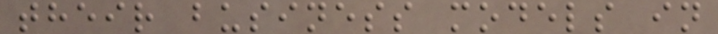their business models in
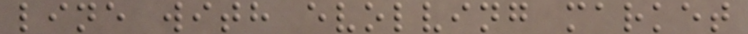line with evolving market
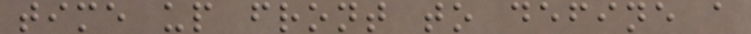time up front to define a
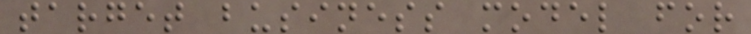target business model for
